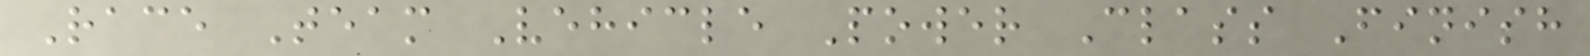Race Team Vehicle Power Class Finish
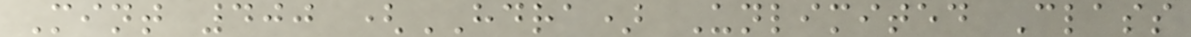Mint 400 (HDRA) Unlimited Class
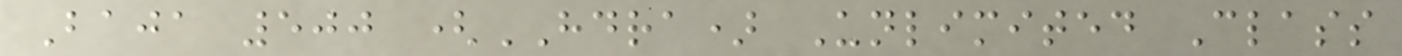Baja 500 (HDRA) Unlimited Class
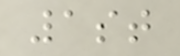1st
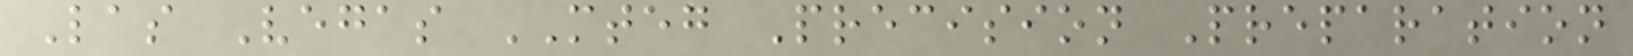Las Vegas MTEG Precision Preparation
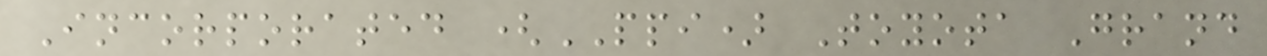Incorporated (PPI) Toyota Grand
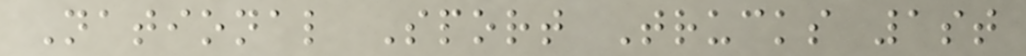National Sport Trucks 1st
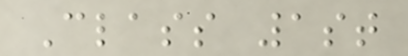Class 1st
